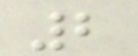2
